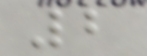2
